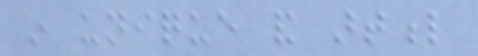in unique and artful
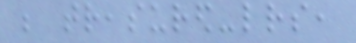be treasured-letters,
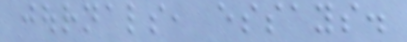journals, essays.
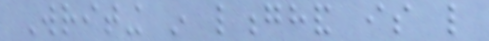Writing in longhand is like
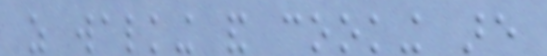as walking and cooking are
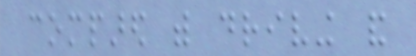compared with driving and
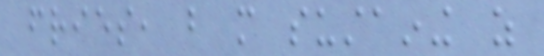fries, but more sustaining as
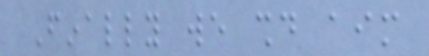Finally we should aim
